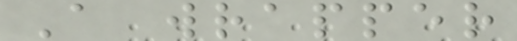A wrapper
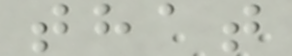that
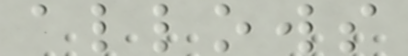allows
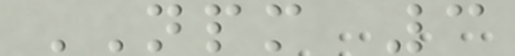NPM 3
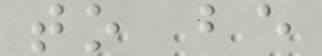to be
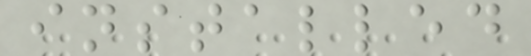installed
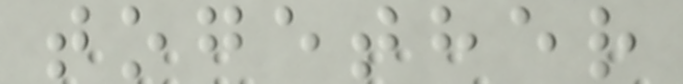together
